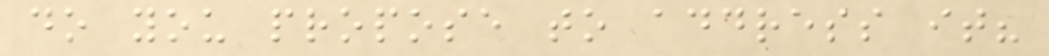do you propose to address it?
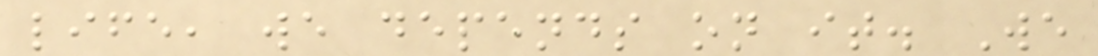life, we depends on it. We
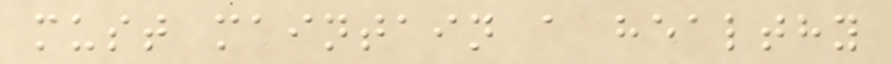must maintain a healthy
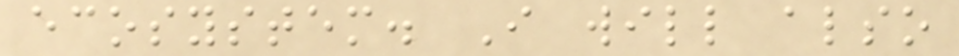ecosystem. I will also
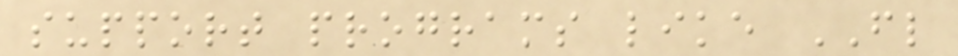support programs like FL
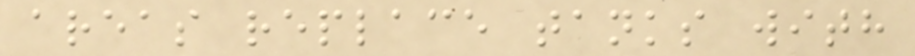areas replace tanks with
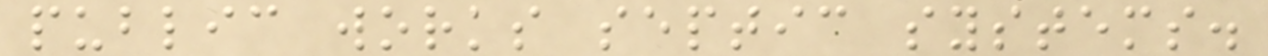public works septic systems.
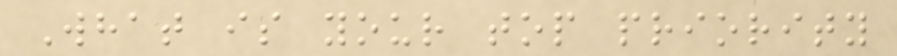What is your top priority
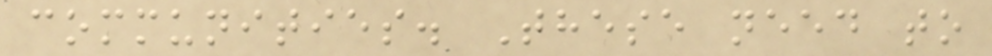communities. These need to
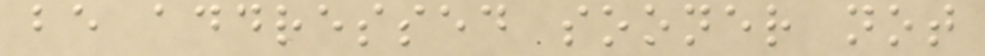be addressed sooner not
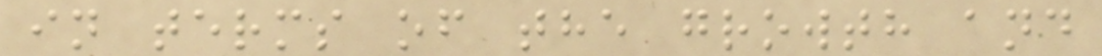in terms of the growth and
